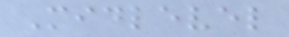Midlevel
